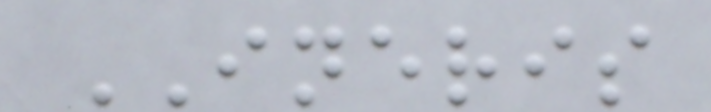INERIS
